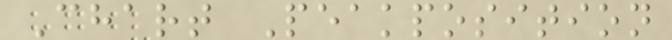Chart Peakposition
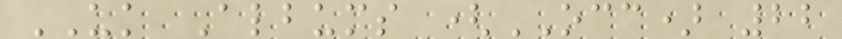UK Albums (OCC) 22
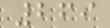269
